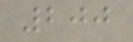200
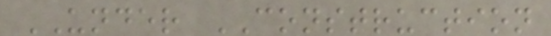UNDER CONSTRUCTION
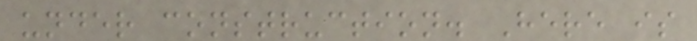under construction. Here is
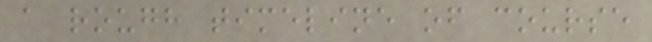a rough timeline of course
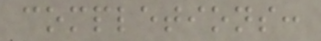completions:
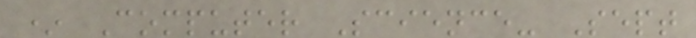* Computer Science- Sept
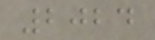2024
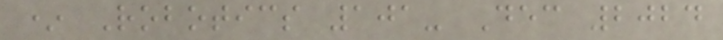* Robotics 101- Dec 2024
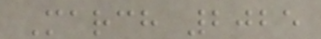March 2025
